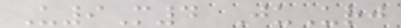U9M4 JuUrj
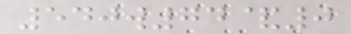540w74&0
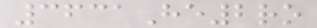3631He2ro
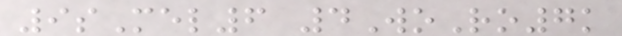9sMel6 4WoRo7k
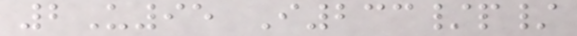2U95 I233/p/
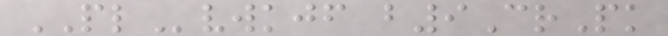PLvwkjf b9CrPk
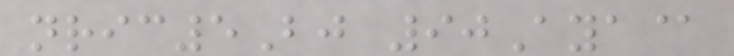nric5Bj 90Aya@
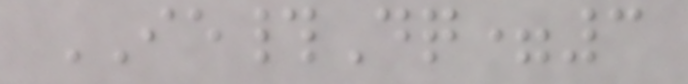IE#Dq=3
